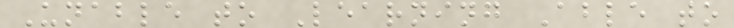Unable to Learning Able to
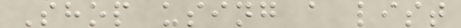Shop using a list
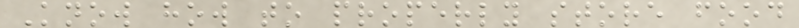Know how to properly store food
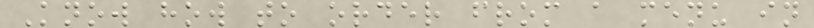Know how to order from a menu in
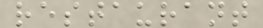restaurant
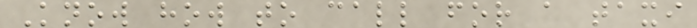Know how to call for a taxi
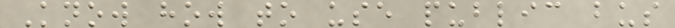Know how to use public bus
